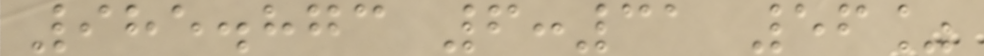985.873 6:31 56%
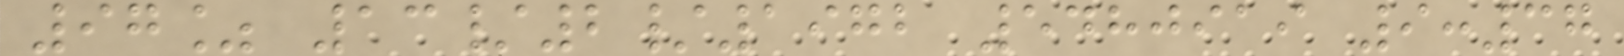97% 13/2/1972 5480919 9:37
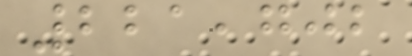221,702
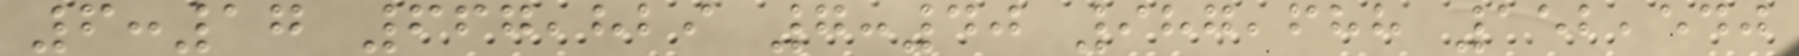6:17 667,829 7:40 987,688 152,540
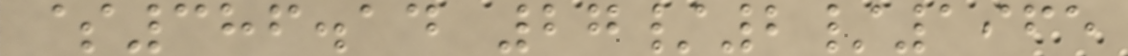$386.14 27/2/1965
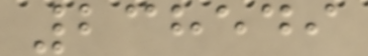238549
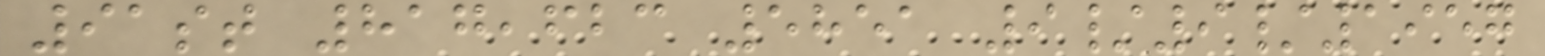91st 817,623 5851 9/9/1957
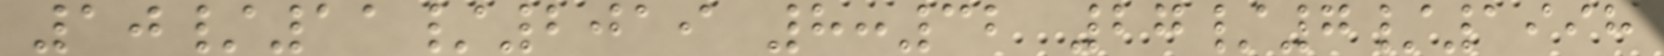10/11/2019 8:32 27/7/1998
